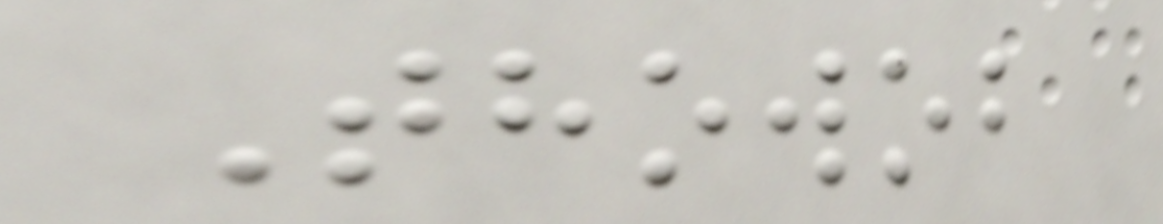Thowob
